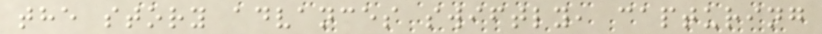the story advances swiftly, capturing
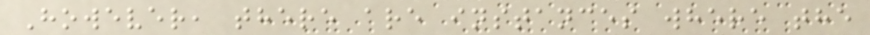However, there are instances where the
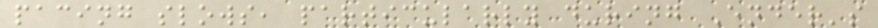pacing slows, particularly during Ender's
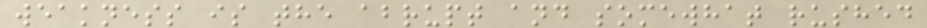weakness is the abrupt and somewhat rushed
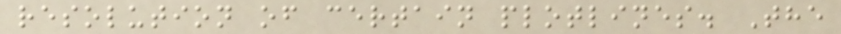resolution of certain plotlines. The
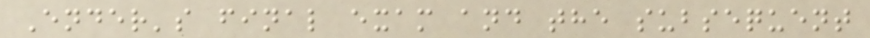Ender's final exam and the subsequent
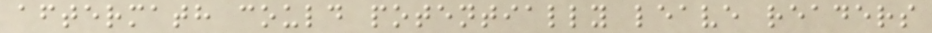aftermath could potentially leave readers
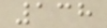138
